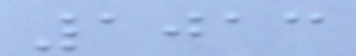1013
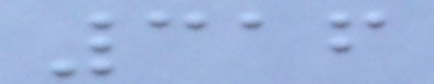316
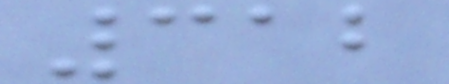312
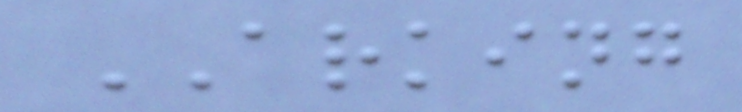ARKING
